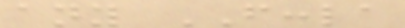any FCCLA
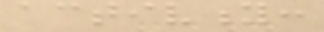activity:
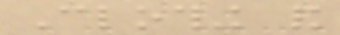Clothing and
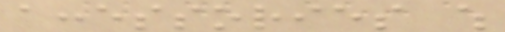accessories which
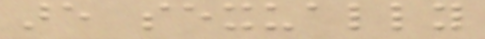are sexually
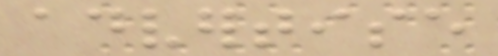advertise
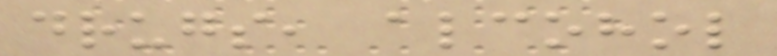drugs, alcohol
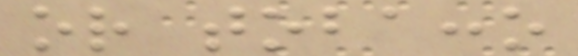or tobacco
